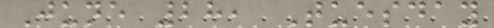June 28, Tuesday
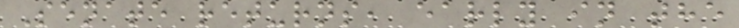Senate returns, early in the
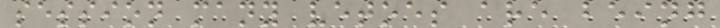session many vetoes are being
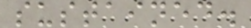sustained.
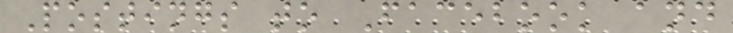Postings to Facebook and
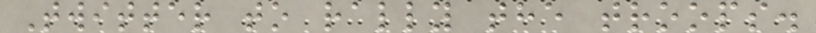Twitter to rally the troops.
